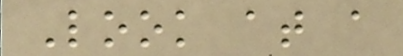Look at a
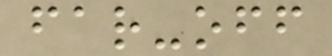far-off
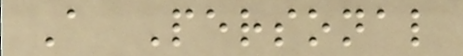A Personal
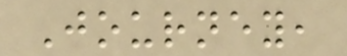Journey,
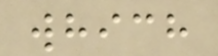which
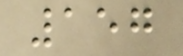157
